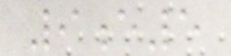9e5
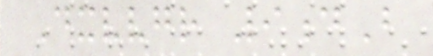Dxvvgr 9dB
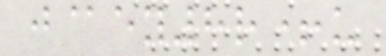j@ey8r+u
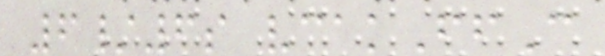6/6s vcakFfC
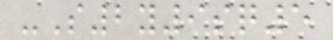-S2y9sq5
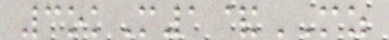3okM1&MZ
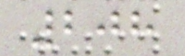208
